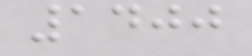1400
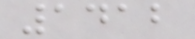1412
